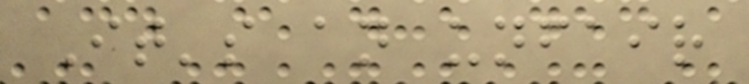It's an unfair
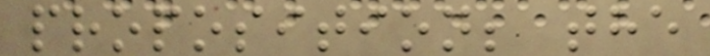proposition; the
